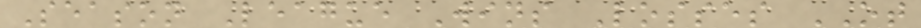Season League Wins Losses OT
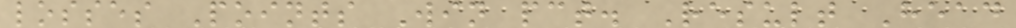losses Points Win pct. Result Head
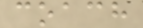coach
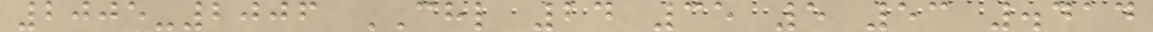2005-2006 CHL 24 35 5 53 .414
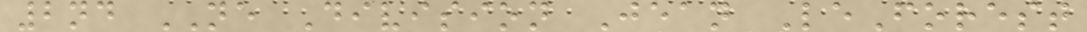2nd NE Division Jean LeForest
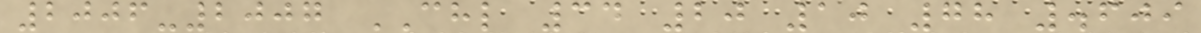2006-2007 CHL 34 20 10 78 .609
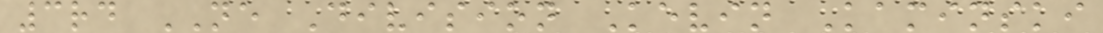3rd NE Division Kevin Kaminski
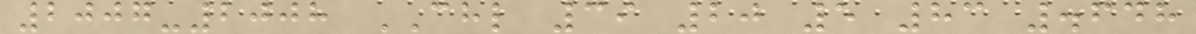2007-2008 CHL 39 20 5 83 .648
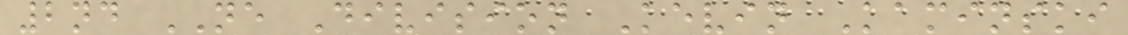2nd NE Division Kevin Kaminski
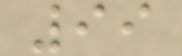99
